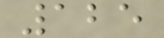125
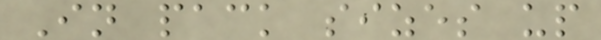In pack sizes up
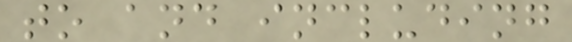to and including
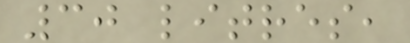30 litres,
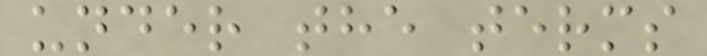under the terms
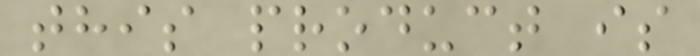this product is
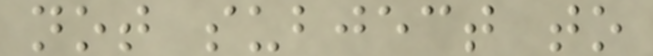not subject to
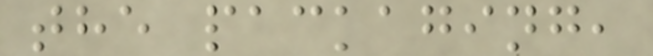the packaging,
